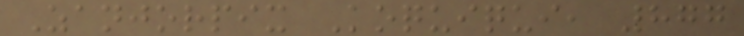Zanjorpix Koquiqui, 877
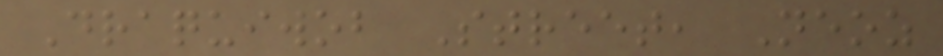Draquiwob Street, Neoz
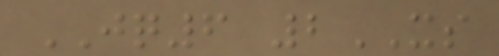JQ6 2XS
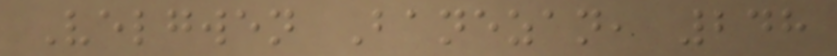Velgwen Banezan, 248
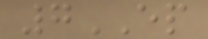7EP
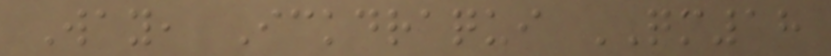Way, Ickdraqui QM18
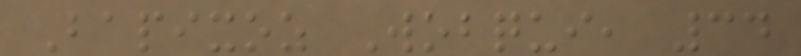Bapixoz Wobqui, 34
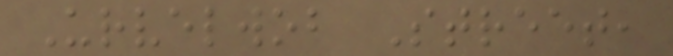Urvelwob Street,
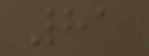81
